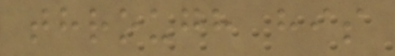through his
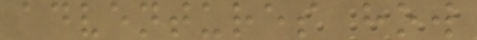adventures how
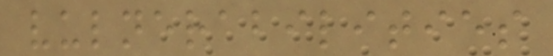vulnerabilities
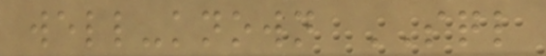well-known SQL
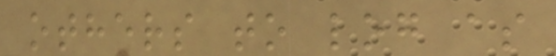others to log as
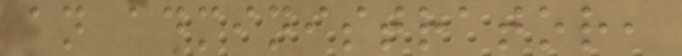an administrator,
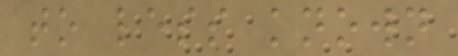to less known
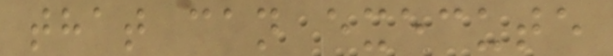that can execute
